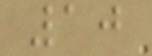10
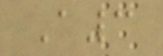A3
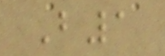B1
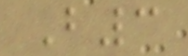B3
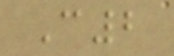C2
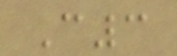C3
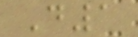D1
